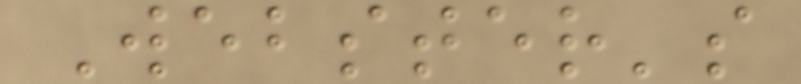Webster's
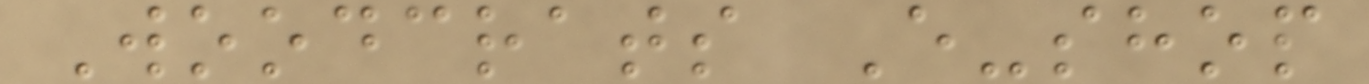Woodcrats E-shop
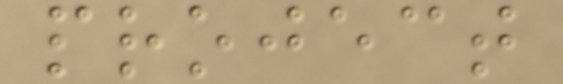project
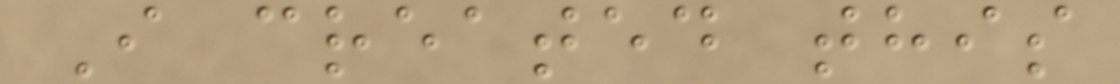I created this
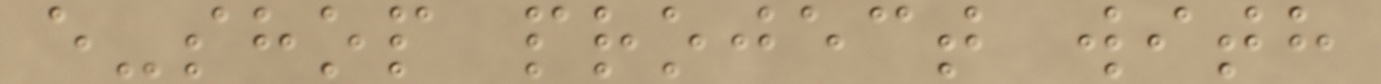e-shop project with
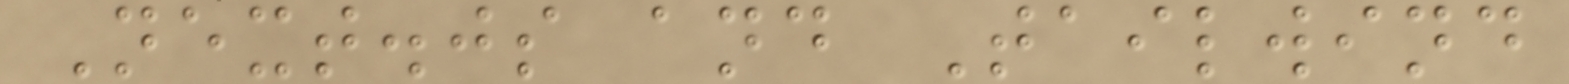Next.js and Tailwind
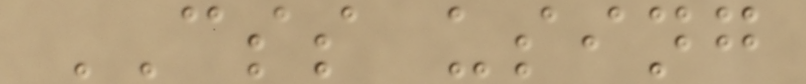CSS using
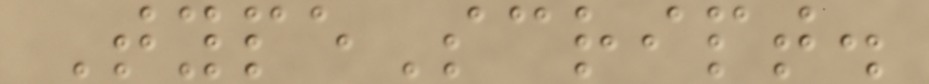TypeScript.
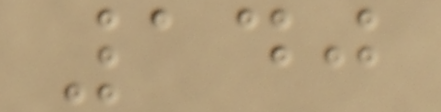140
